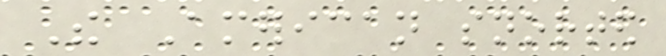The American snorted
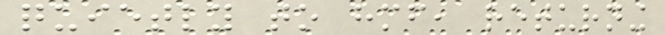quietly to himself, returning
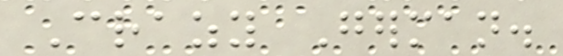Crazy German.
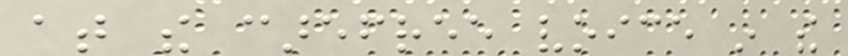at the carefree voice in the
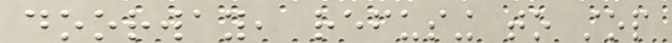doorway, refusing to stop
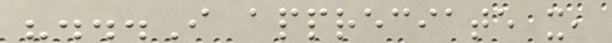"...I appreciate it,
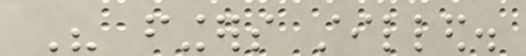His fingers stilled.
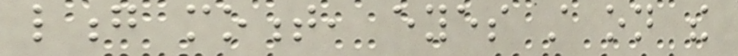long moment, eyes still on the
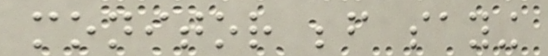monitor before saying
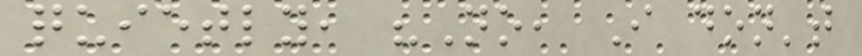quietly, "No, I don't
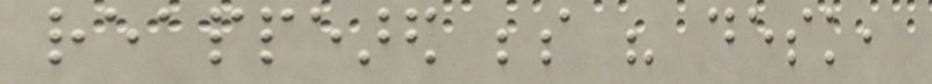reappeared beside his desk,
